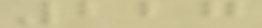227
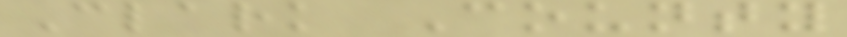Clark County
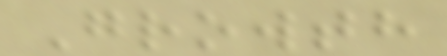Growth
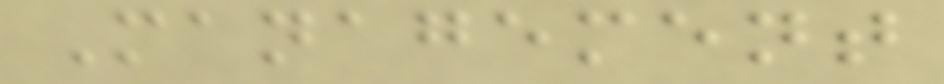Management
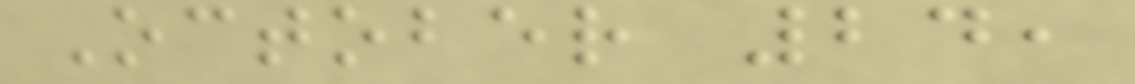October 24,
